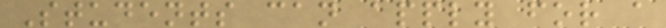Students can apply for a
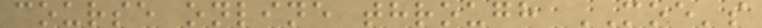course online through MOE's
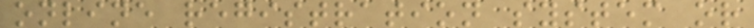online registration system or
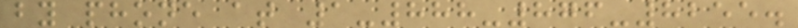by phone at 1-888-876-8255.
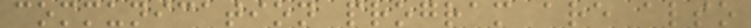communication program are also
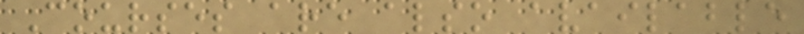Courses are also available
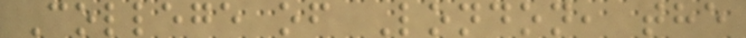College of London, the
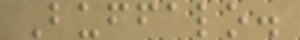Buffalo.
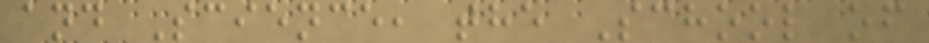and Science, the School of
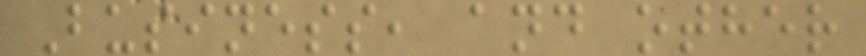Business, and other
